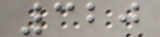320
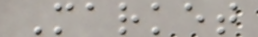Market
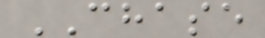CHASE
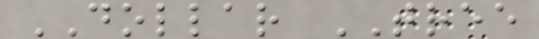DOLLAR TREE
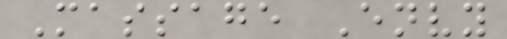Massage Envy
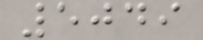5049
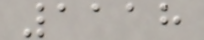1118
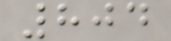804
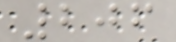206
